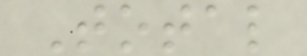Total
